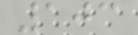103
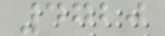4720
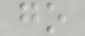go
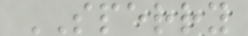SPERRY
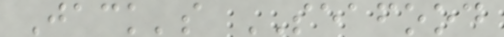Jack's SEAFOOD
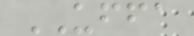UFFA
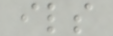ils
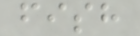fish
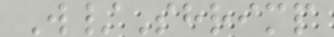W/Shrimp
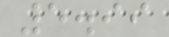5.99
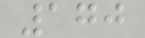170
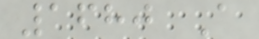1680 A
